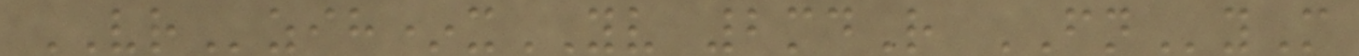VRzih*xYV 2mdR FNyM
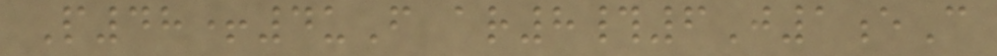P48+4uF ar8#6J1eC
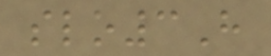slo3H
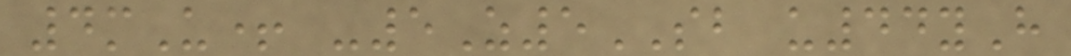4mU+ -5Z5SB u44yH
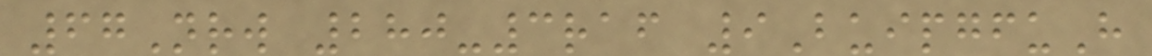67Nrw 280-3raf 9BuipgfuH
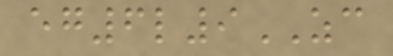eg6l9ZC
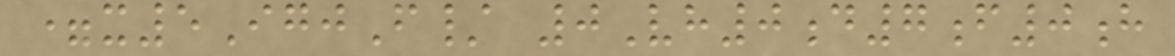=x5IgjF/ 0Vh0d7f0h
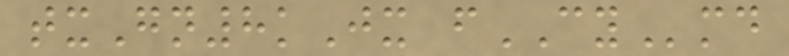txGn8kJx fCYmd
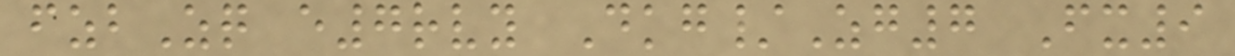fzbZq e7rvy Dkg/Zg7 Fx9
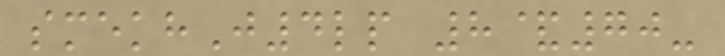smekhJ4lp 8&70-
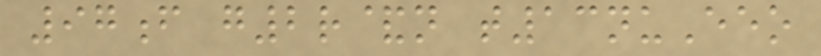97f g2r&n t13nuEeo
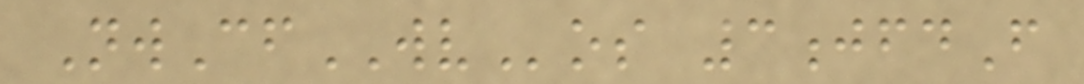NwCfWVos 3jfdF
